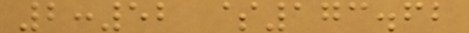2:52 $173.62
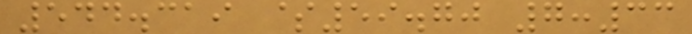544.319 $59.70 7:33
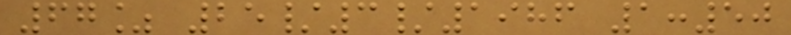67% 25/3/1986 1:50
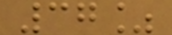37%
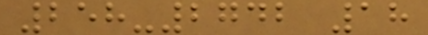258-2742 18
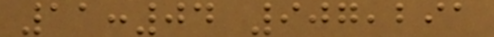11:04 907,291
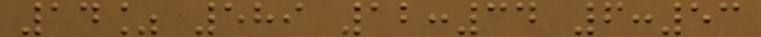14% 589 12:34 6:53
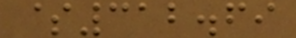$312.69
